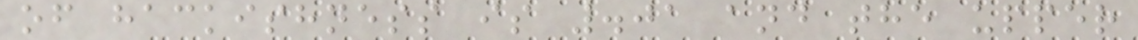of hackishness is .01 and the upper
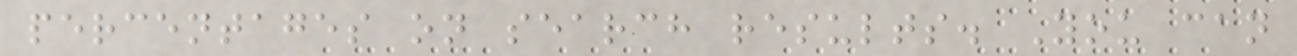percentages on search results. You can
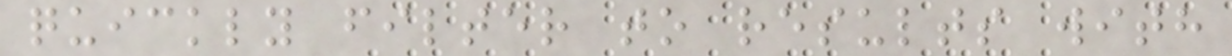quickly filter to results with
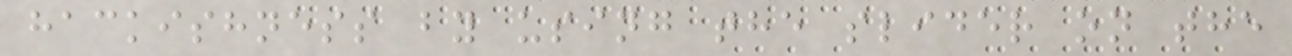hackishness by using the slider on the
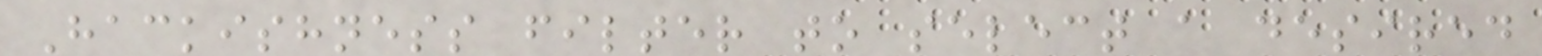Hackishness filter to select a desired
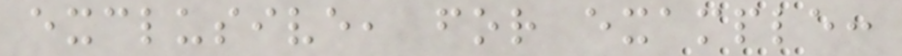exclusive, for example:
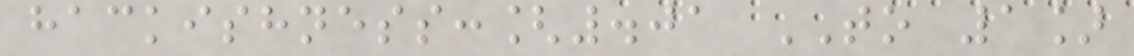hackishness:[.01 TO 1]
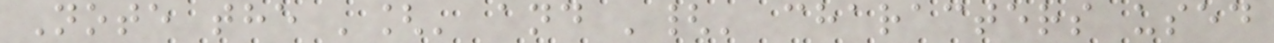Note the '[' and '{' characters used
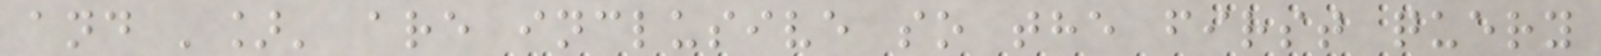and ']' are inclusive so the first query
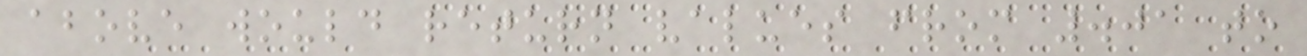above would return values from .01 to
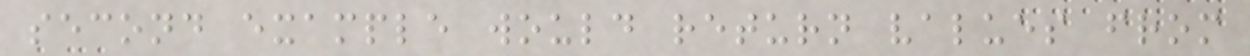second example would return values from
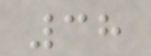38
